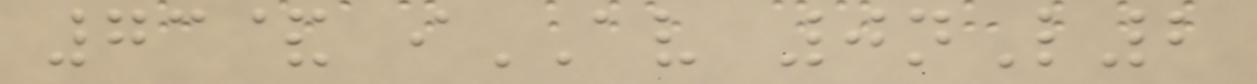73& iAV 0nL2
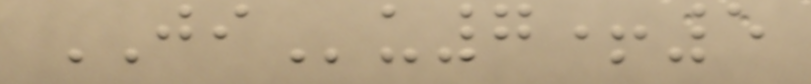JIu7+5
